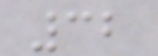32
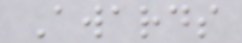Awards
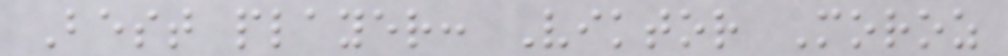Best player: Viktor Moroz
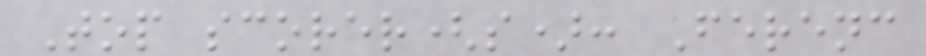Top scorer(s): Ferenc
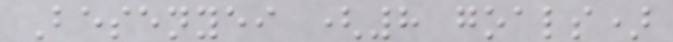Besenyei (8 goals)
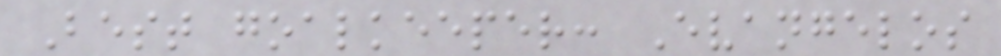Best goalkeeper: Evangelos
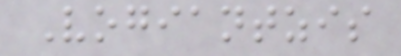Vogiantzis
